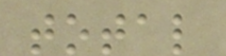total
